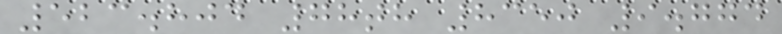523.804 78th 8350 9.774
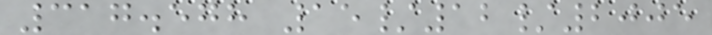317.578 15/12/2005
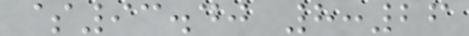$93.40 8:26
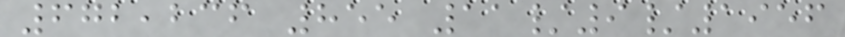672,236 855 11/9/1956
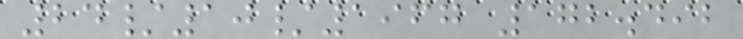24/10/1967 172.492
